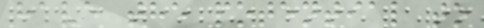have the potential to
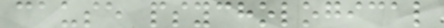cause psychological
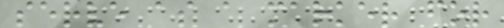serve as a marker for
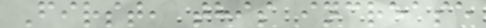First, this increase
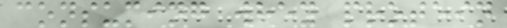consuming whey protein
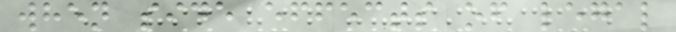when side effects of legal
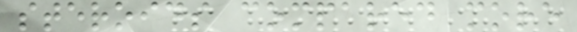steroids compared more
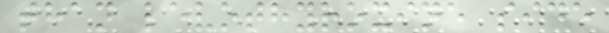than levothyroxine side
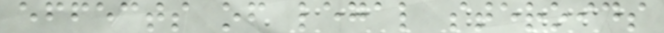effects of legal steroids
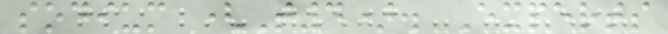sodium (T4). Experts
